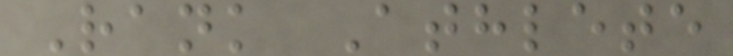Rank Athlete
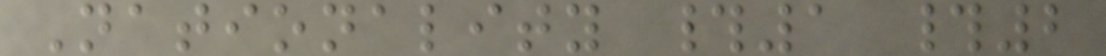Nationality #1 #2
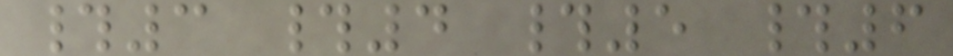#3 #4 #5 #6
